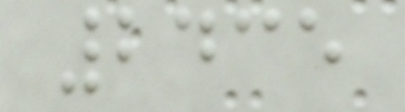2435
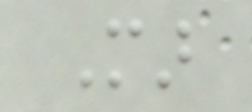Mar
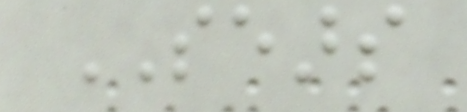SEARS
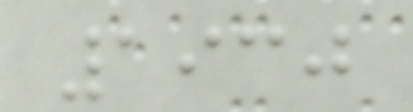1930
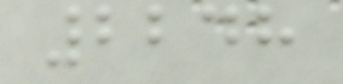2248
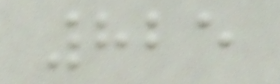825
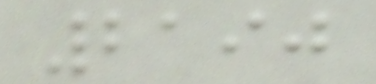2190
